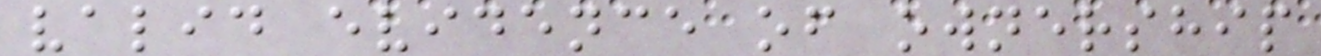valid evidence of ownership
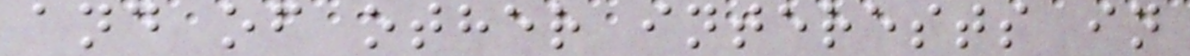and of other interests in
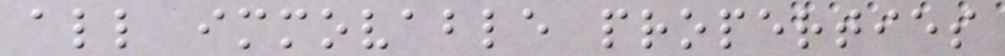all immovable properties
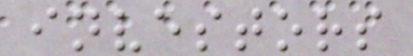investors
